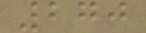270
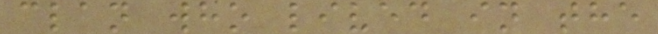clan who lived in the
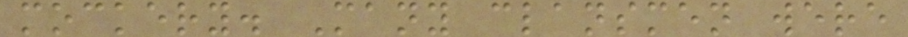mockery. Many clansmen were
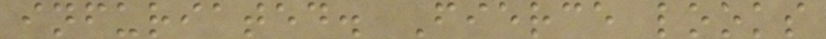infuriated. Fierce looks
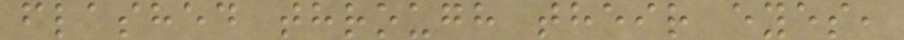flashed through their eyes,
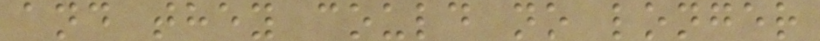and they could no longer
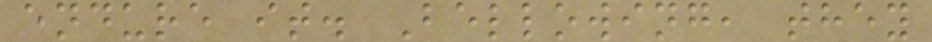endure it. Bellowing, they
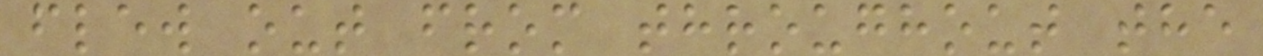flew out from throughout the
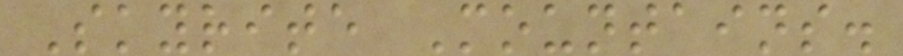Skyrite Mountains.
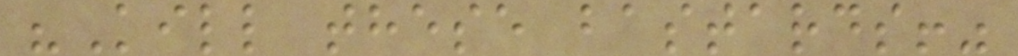"Kill these bastards!"
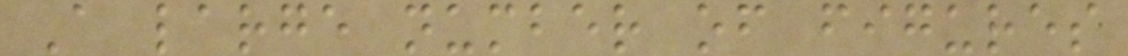A large number of figures
